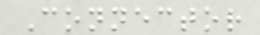Connector
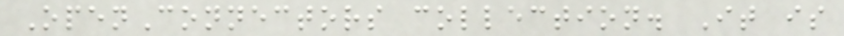OpenConnectors collection. It is
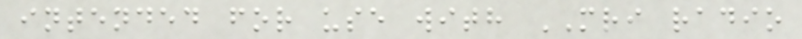intended for use with MRI radio
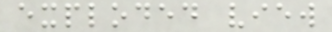exploded view
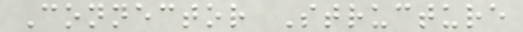Connector Structure
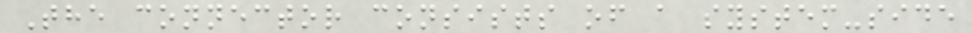The connector consists of a system-side
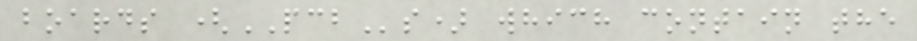boards (PCBs) which contain the
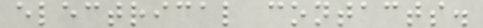electrical contacts.
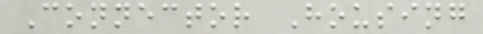Connector Housing
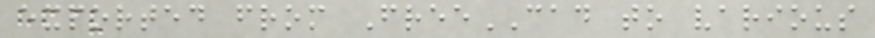exported from FreeCAD to various
